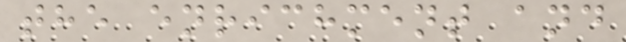the enrichment and
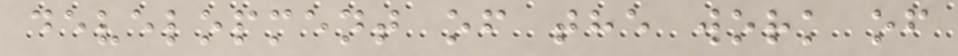development of the work of
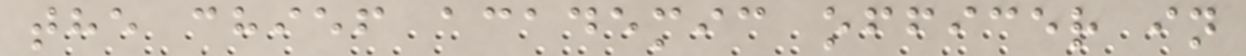the chief academic officer in
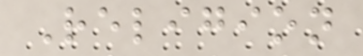Religion
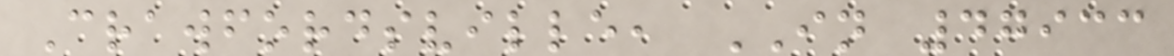Crawfordsville, IN 47933
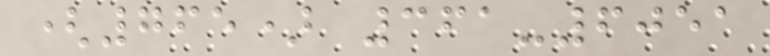(765) 361-6051
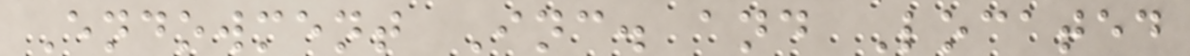Endowment Inc. and Located
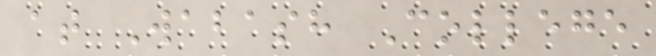at Wabash College
